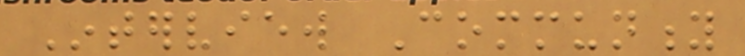Interview Community
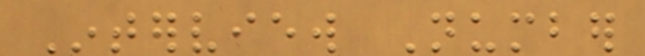Interview Number
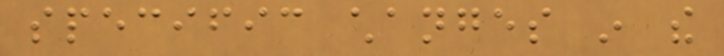specific changes in the
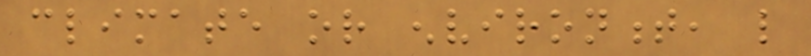climate or environment, like
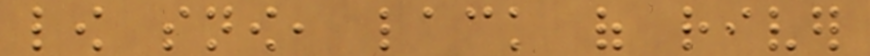low snow, lack of river
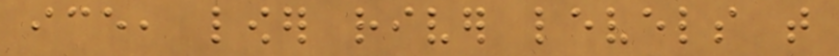ice, lower river levels that
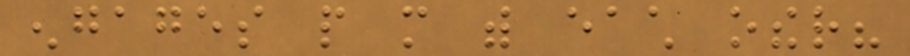engages people more with each other?
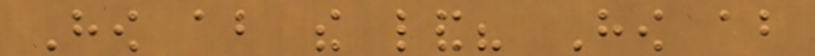How about the land? How about
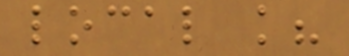local knowledge?
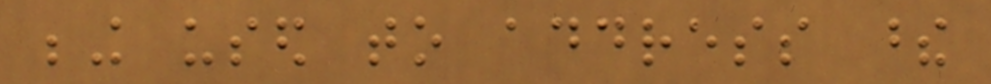being used to address these
